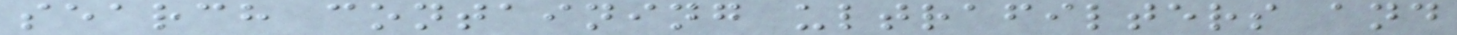search containing ultrafilters and
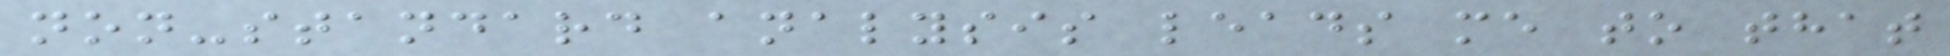non-standard analysis leads me to that
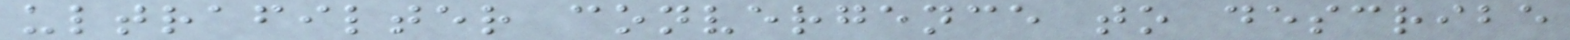ultrafilter convergence to describe
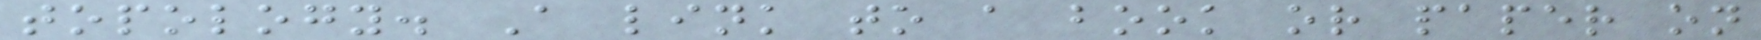topology. A link to a book or paper on
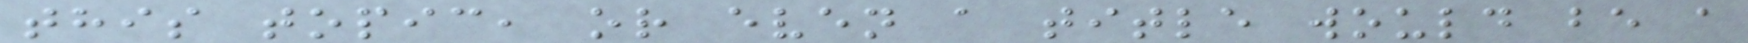this topic, or even a title would be a
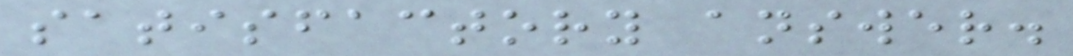satisfactory answer.
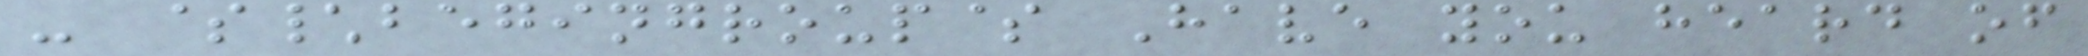- $\begingroup$ Have you heard of
